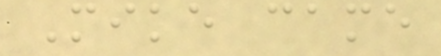Mike came
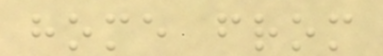home from
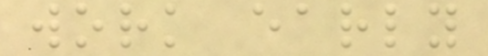work early
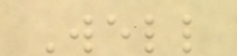Well
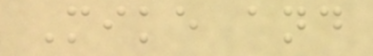Mike and
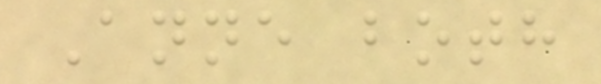Anne both
